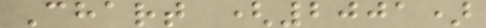Chart (2001)
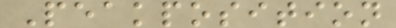Peakposition
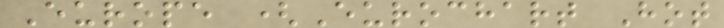Europe (Eurochart Hot
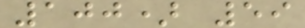100) 59
